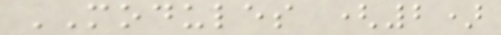MODULES (2)
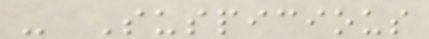- Suspicious
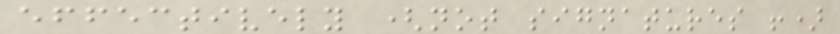effectively (not signatures !)
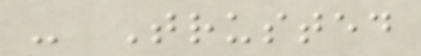- Trusted
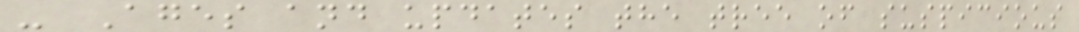- Ages and updates the tree of suspicious
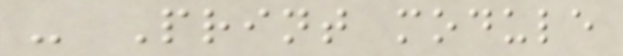- Print module
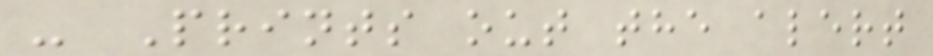- Prints out the alert
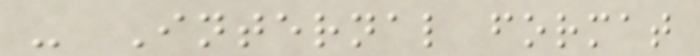- Internal format
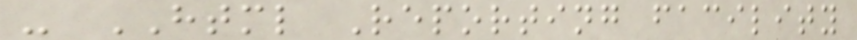- HTML Reporting facility
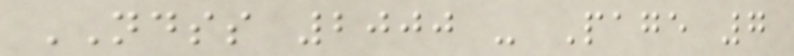NDSS 2000 - Page 7
